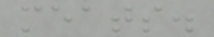meats.
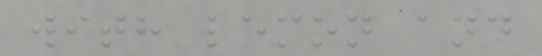with lemon and
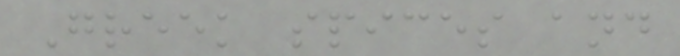Greek spices and
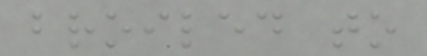broiled to
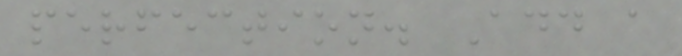perfection. Add a
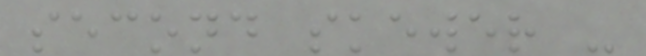second skewer -
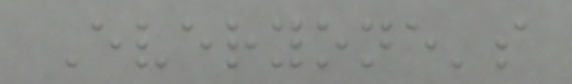Everyone's
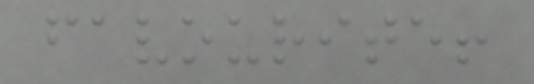favourite!
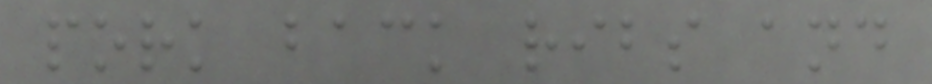pork back ribs and
